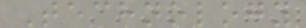Technology
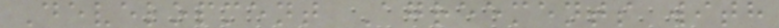Development Agreements with
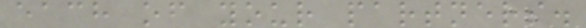each of your partners.
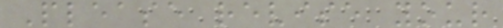Please revise your
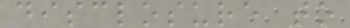disclosure to
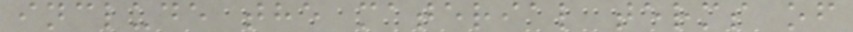include the material terms of
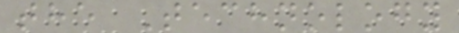the Technology
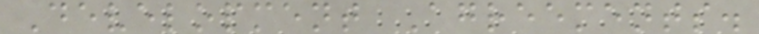Development Agreements.
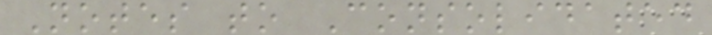Notes to Consolidated
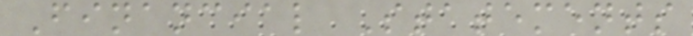Financial Statements
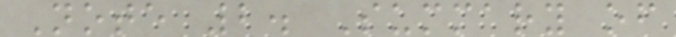Note 2. Summary of
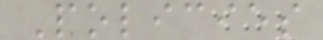Policies
